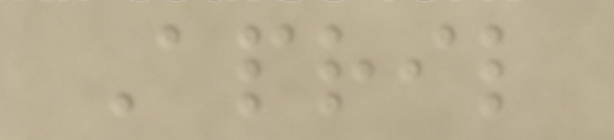April
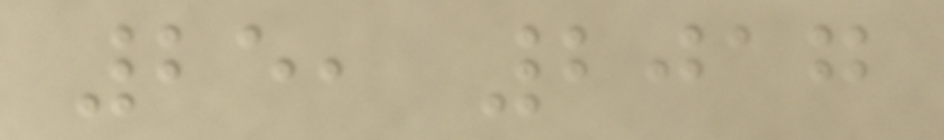25, 2017
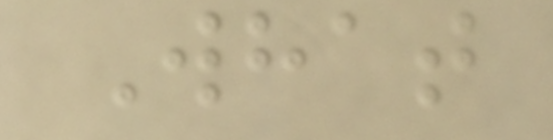What
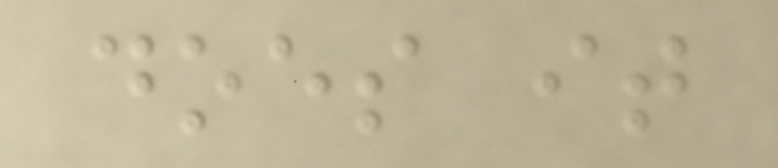does it
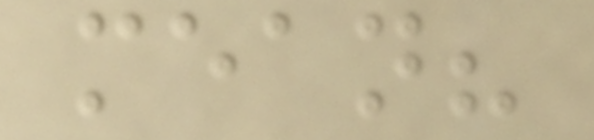mean?
